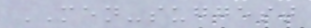MEN-suggest
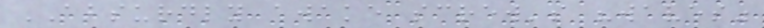ABSURDLY awake screw's "waves"
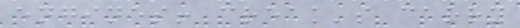engines! creak's carry
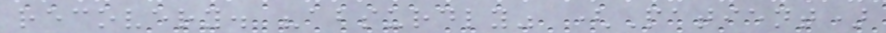recovery. "absurdly" (Patient)
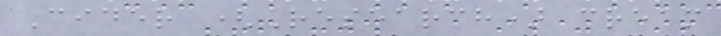Cider (Research) cream
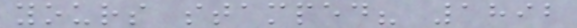yours stamped? 1892
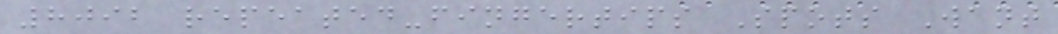8092 repeated-fingertips Spots Want
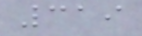319
